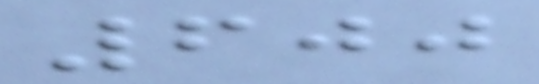600
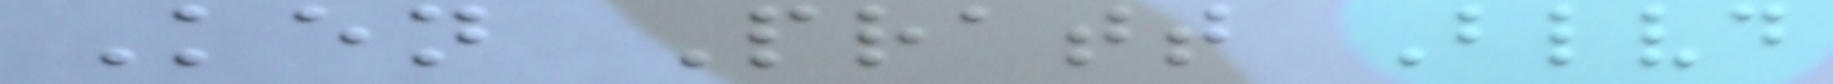Ken Pratt Blvd
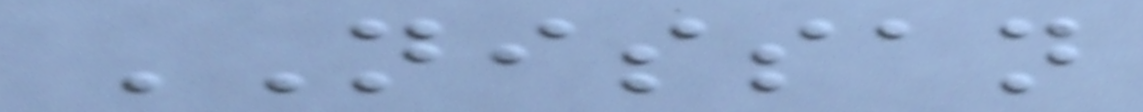NISSAN
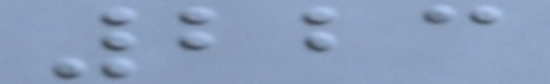223
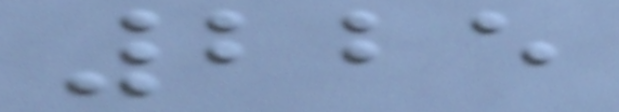225
